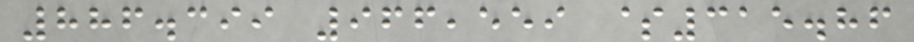886.399 966,559 $315.86
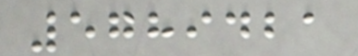5789421
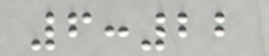6:22
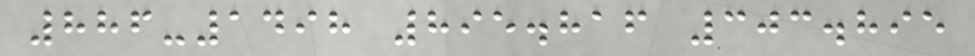886-1498 895.816 303.895
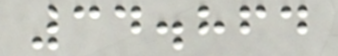34.864
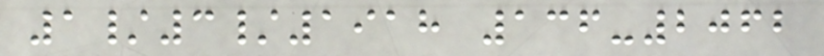1/3/1918 136-2062
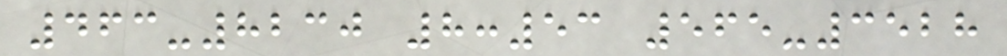463-8230 8:53 565-3528
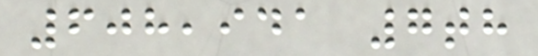608,941 7th
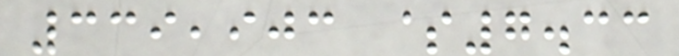339,903 $7.33
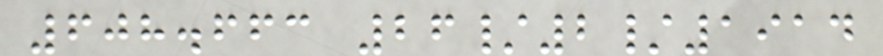608.663 26/2/1914
